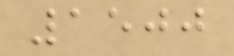1500
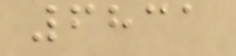6831
